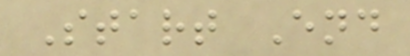Start End
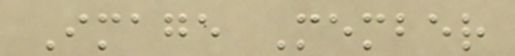Image Member
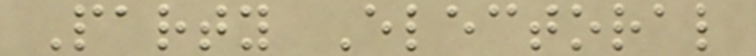Party Electoral
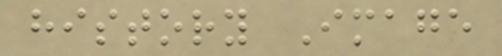history Image
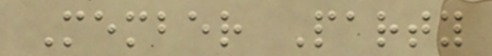Member Party
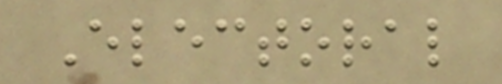Electoral
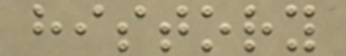history
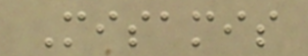Misamis
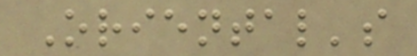Oriental's
